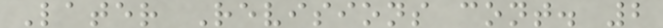Later Revisions cont. 2
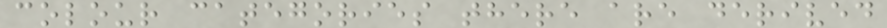colour categories there are derived
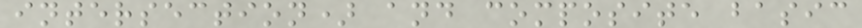intersection) and composite basic
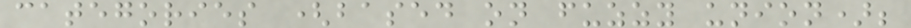categories (based on fuzzy union);
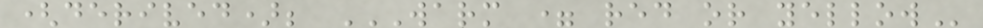(derived); WARM = RED OR YELLOW
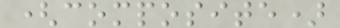(composite)
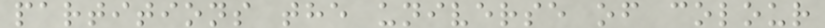partitions the universe of colour
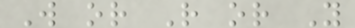W or R or Y
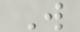W
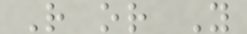R or Y
